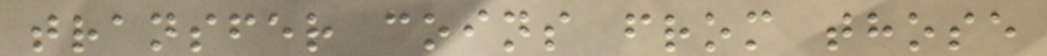transfer coins from those
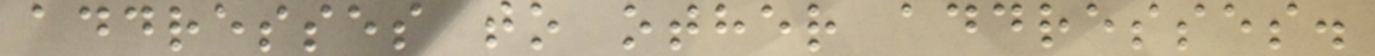addresses to other addresses.
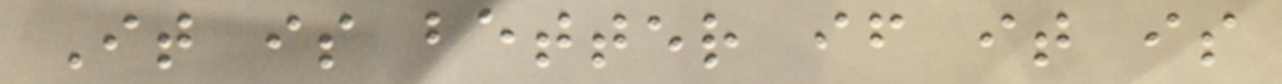It is better if it is
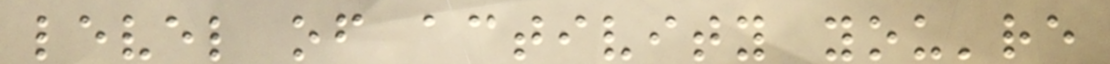level of activity you're
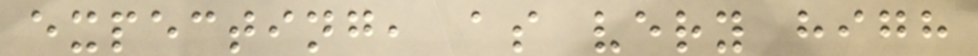expecting, as very high
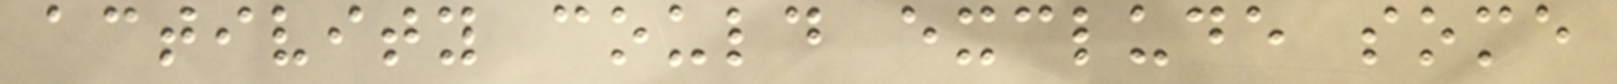activity could exclude some
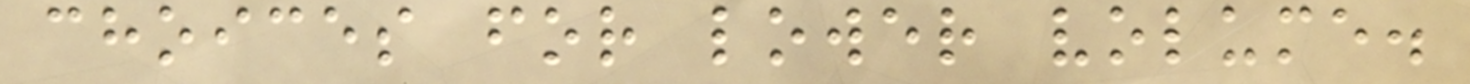choices for lower volume.
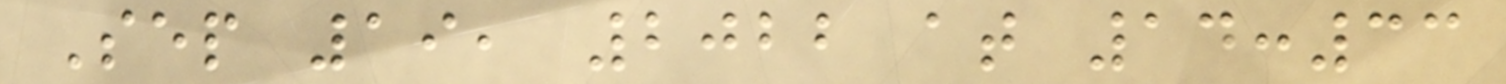Sep 19, 2022 at 14:33
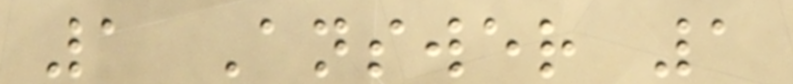1 Answer 1
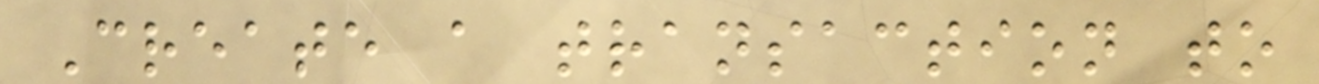Create a transaction to
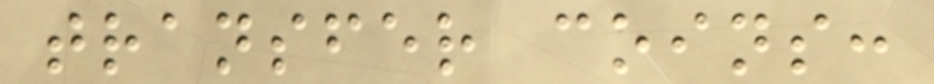transfer coins:
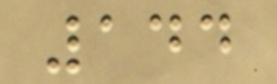144
